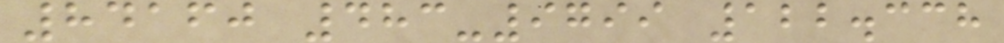84160 483-9799 122.338
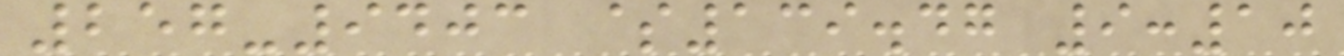257-9403 $139.47 9:10
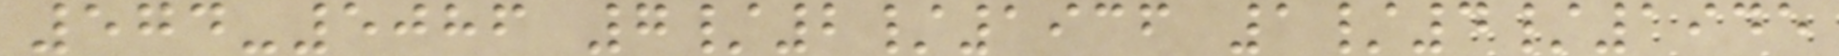574-5086 7/2/1936 1/4/1945
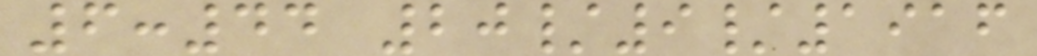6:44 20/9/1916
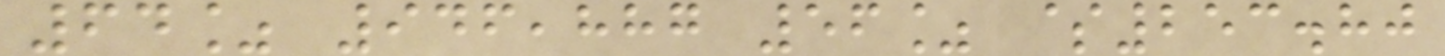64% 946,887 56% $253.80
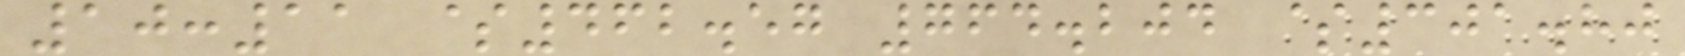10:11 $462.57 764.204 $301.80
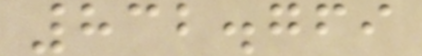832.769
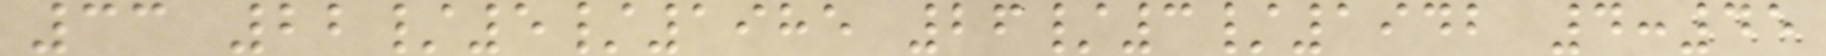33 22/5/1985 26/3/1942 4:45
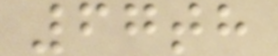67th
